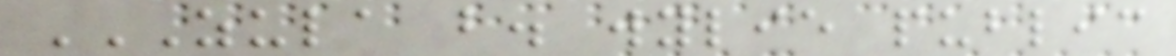ZULA B. WYLIE PUBLIC
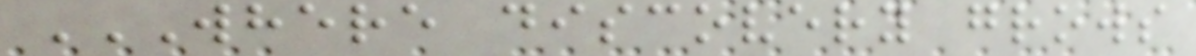WHERE DISCOVERY GROWS
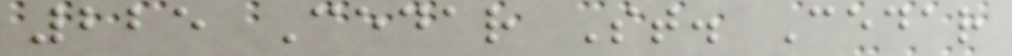225 Cedar St. Cedar
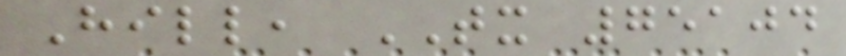Hill, TX 75104
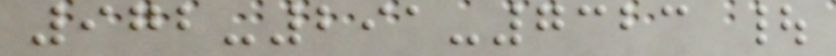972-291-7323 |
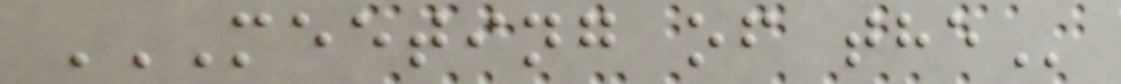MEETING OF THE
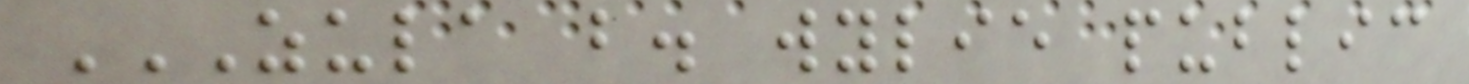ZULA B. WYLIE PUBLIC
